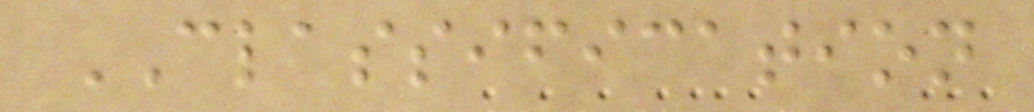CLASSIFICATION
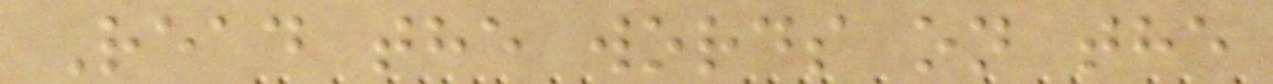Read the words on the
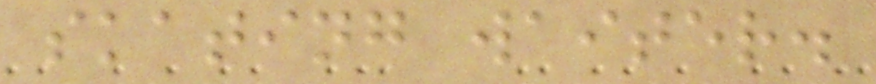skating waiter.
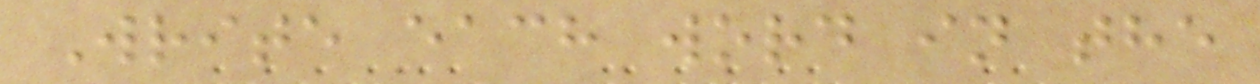Write each word in the
